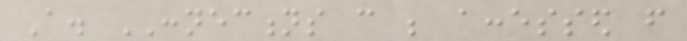A. CONNECTIONS can be accessed from
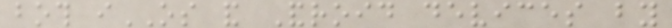both iOS and Android devices by
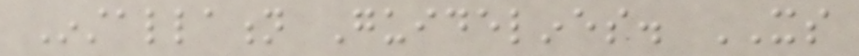Installation Guidelines. ITS
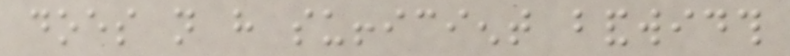does not have sufficient bandwidth
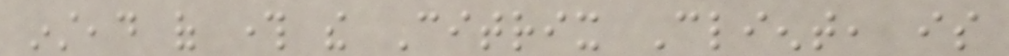instead of through the Citrix Client, is
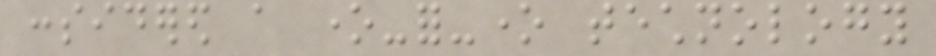considered a one-for-one technology
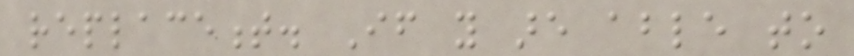replacement. If you are able to
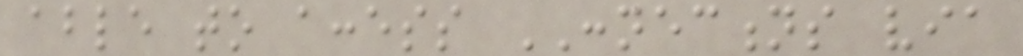able to access CONNECTIONS via
